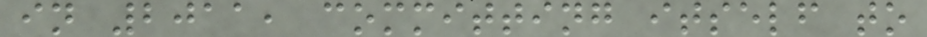in 2011, committing itself to
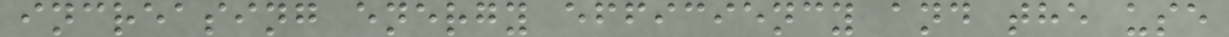increasing energy efficiency and the use
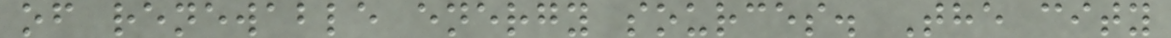of renewable energy sources. The city
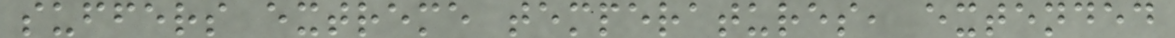suffers extreme temperatures, extended
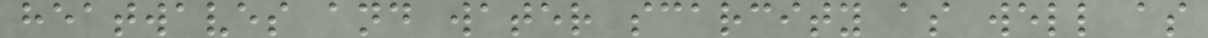heatwaves and water scarcity as well as
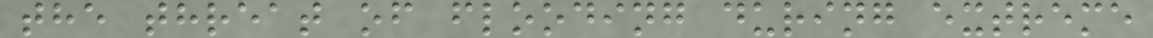the threat of flooding during extreme
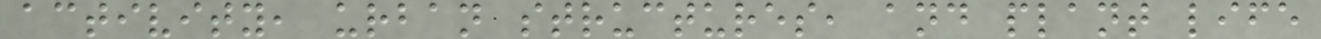activity, urban structures, and plant life
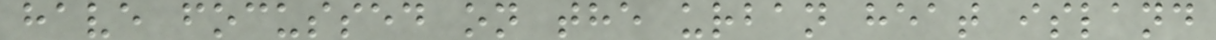have focussed on the urban heat island
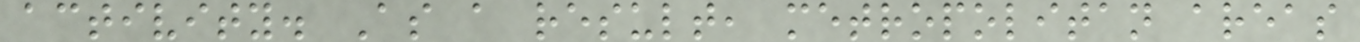activity. As a result, metropolitan areas
